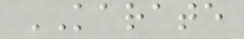KARATE
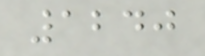1240
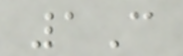1C
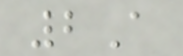2A
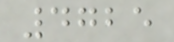4725
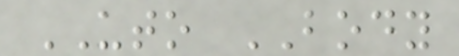UTO BODY
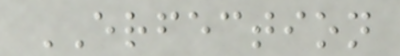ERFECTION
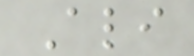Ali
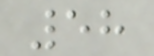58
